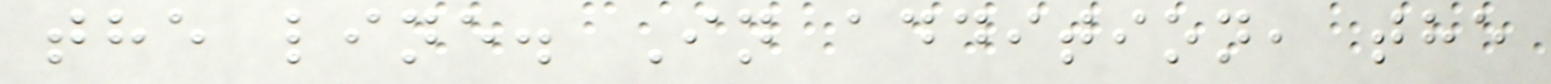the line. In addition, the
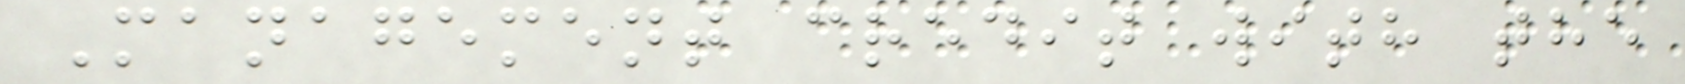Management credit with the
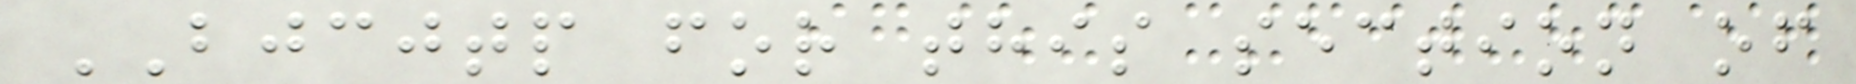BJCJTP for this section of
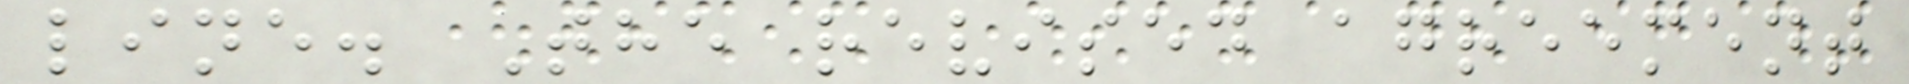line. The revised agreement
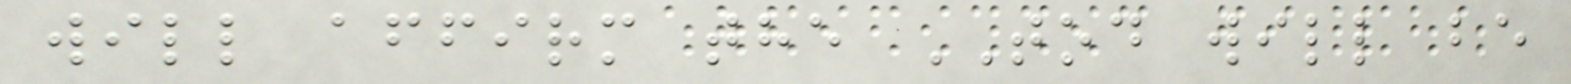will affirm the TOD will be
